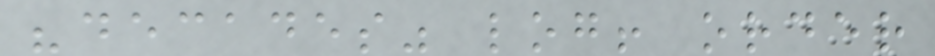"decades" log! order
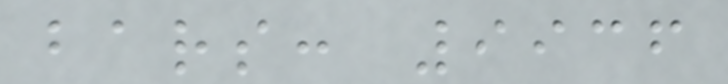bars: 9936
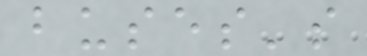buses's
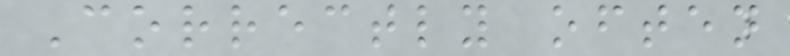Correctly often
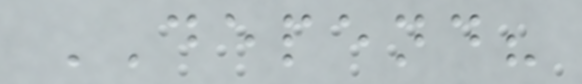DEPEND?
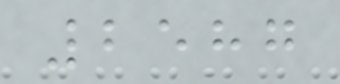2587
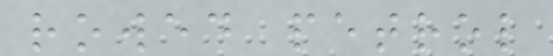rowed petrol
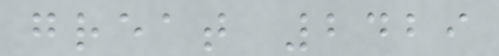great 2429
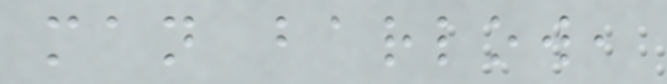man barlow,
